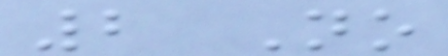2 No
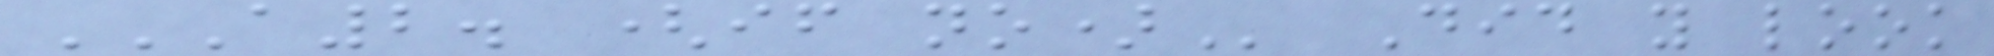A2. (IF NO) Did you look
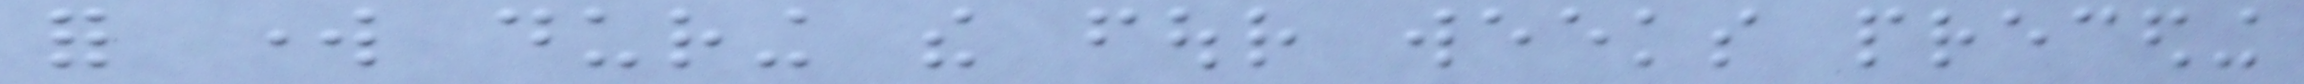for work during the four weeks preceding
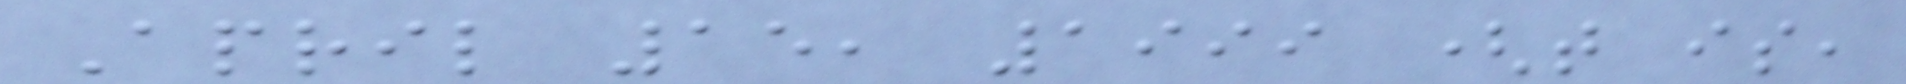April 15, 1999 (that is,
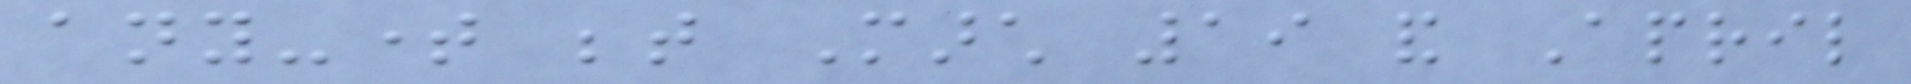any-time between March 19 and April
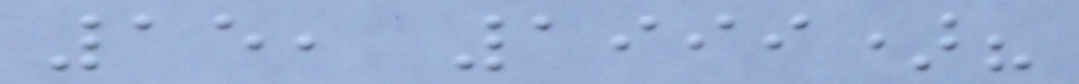15, 1999)?
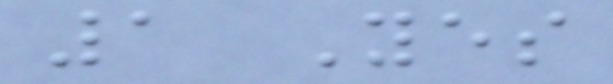1 Yes
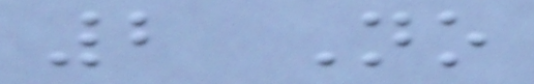2 No
